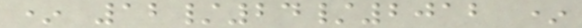* 12/24/2012 *
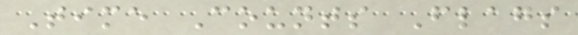Time Counts Flags
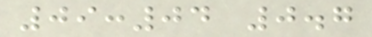09:04 0.7
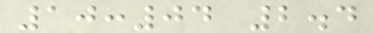10:04 2.4
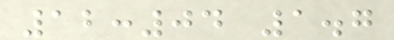12:04 1.7
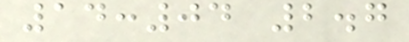14:04 2.7
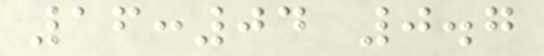16:04 0.7
